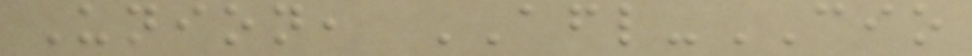Union, AFL-CIO
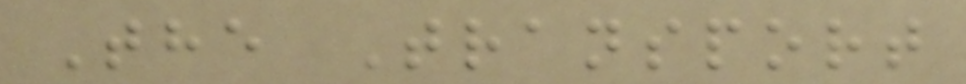The Transport
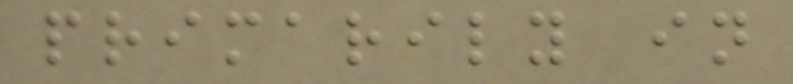primarily in
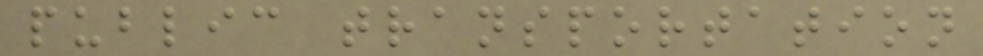public transportation
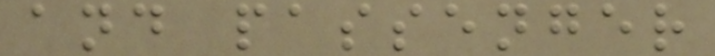and passenger
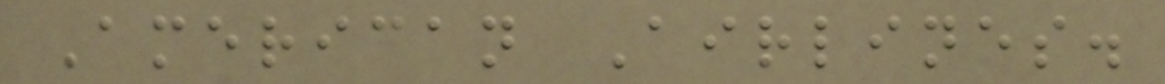American Airlines.
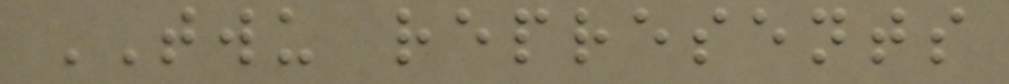TWU represents
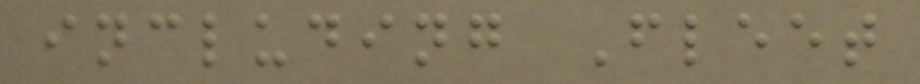including Fleet
